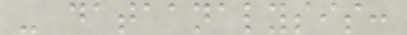- dataanalysis:
